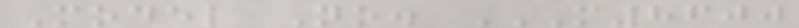Model No. M8600
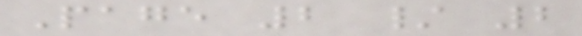Page 2 / 2
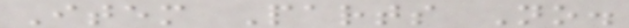Item Parts No.
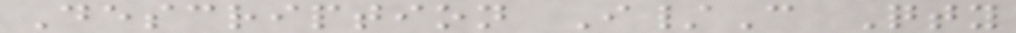Description I/C Qty
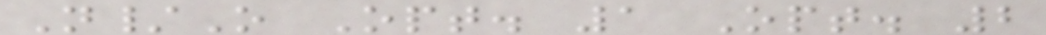N/O Opt. 1 Opt. 2
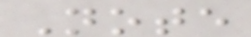Note
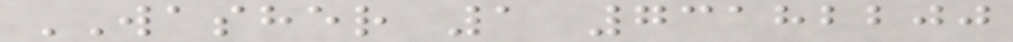WASHER 1 73182200
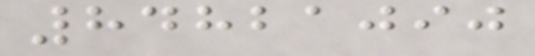84821090
